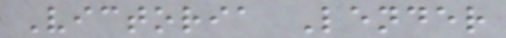Victoria Lender
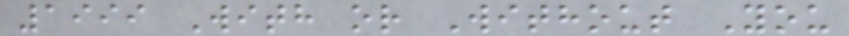1999 With or Without You
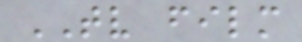TV film
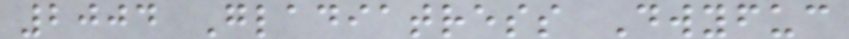2004 Gladiatress Dwyfuc
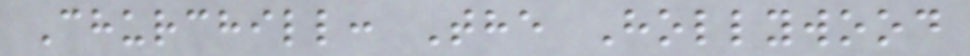Churchill: The Hollywood
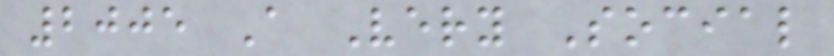2005 A Very Social
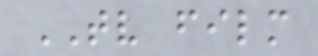TV film
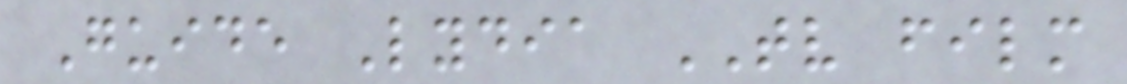Guide Lydia TV film
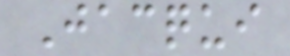Jacqui
